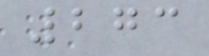273
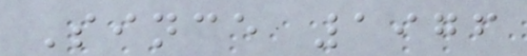Since 1976
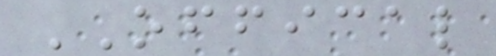OFFICAL
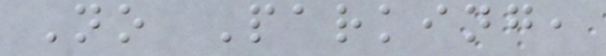No Parking,
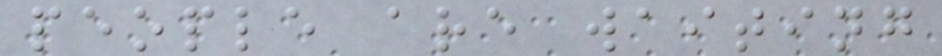people are waiting
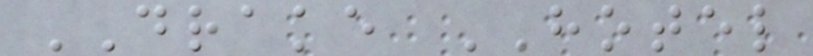DRAKE HOTEL
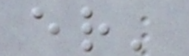er'
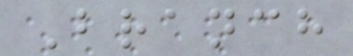Branch
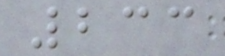233
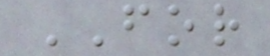FOR
